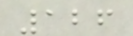126
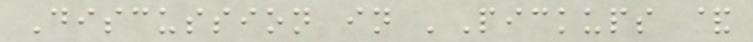Discussion in 'Pickups &
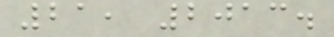21, 2013.
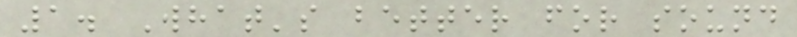1. What's better for sound
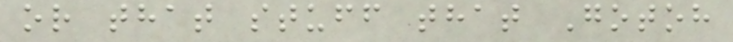or that stuff that Gotoh
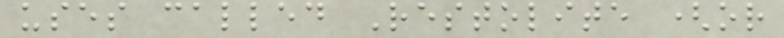uses called Restolite (or
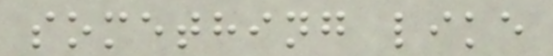something like
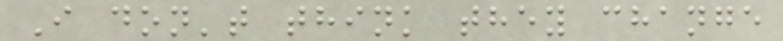I don't think they change
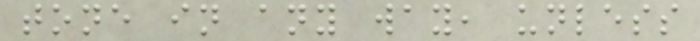tone in any way, unless
